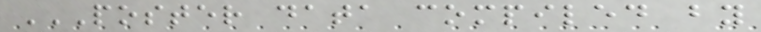POSTER DATA COMPILED BY
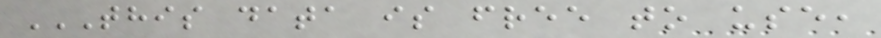THIS DATA IS FREE TO USE,
